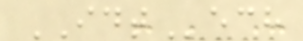IDTech
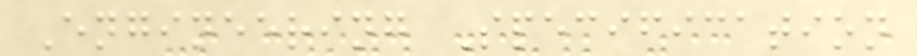Engineering Specification
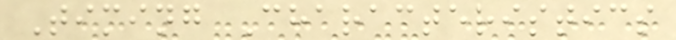Timing Characteristics
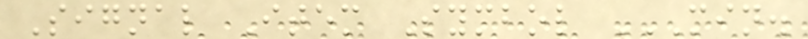Signal Item Symbol MIN.
